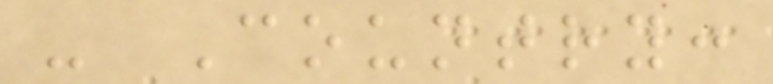- Country:
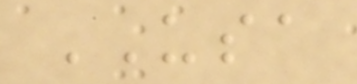USA
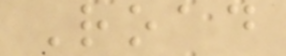Road
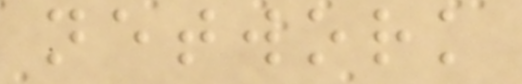network
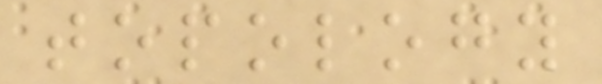topology
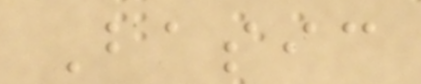Basic
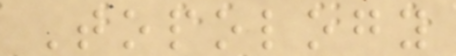Topology
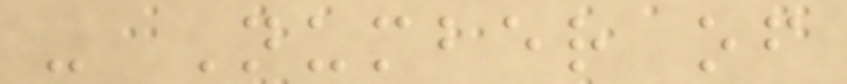- Number of
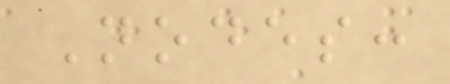Nodes:
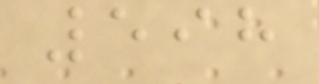598
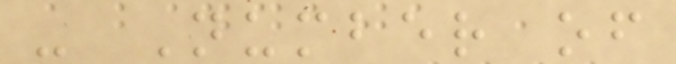- Number of
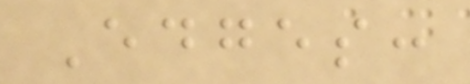Edges:
